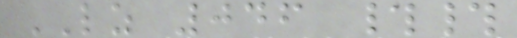LZ 046 ##
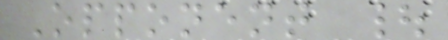Opponent |
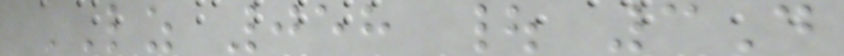LZ 058 | 3D
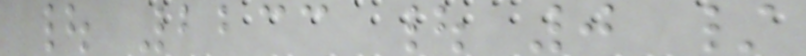| 2233 | 0 /
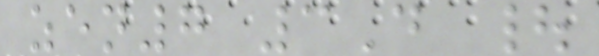zen7 3D |
